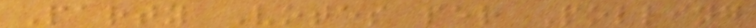Party Votes per Polling
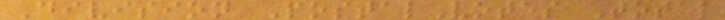Division PostalVotes Total
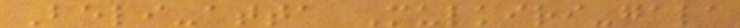Beli-atta Mulkiri-gala
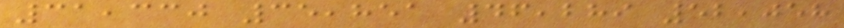31,330 35,851 46,289 52,058
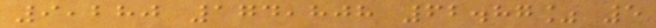9,280 174,808 62.87% 5
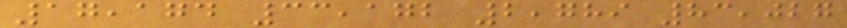17,174 33,172 2,789 83,027
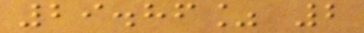29.86% 2
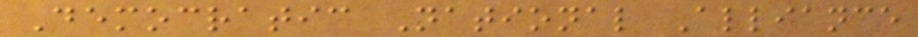Democratic National Alliance
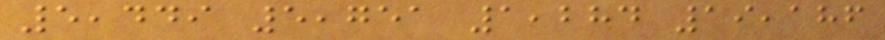5,449 5,751 1,284 19,186
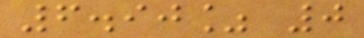6.90% 0
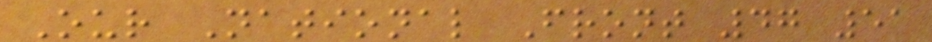Our National Front 47 51
